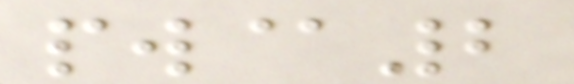pw@2
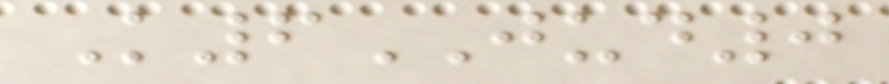K6JUD0
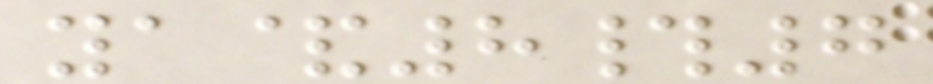ya&8#7
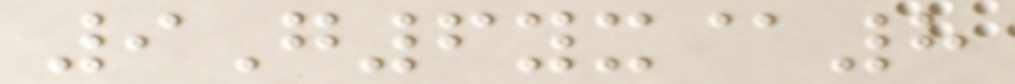9G6yx@8
